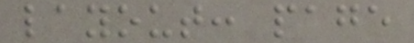layout: page
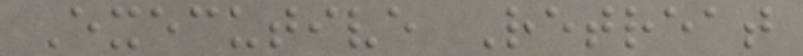Executive Retreat
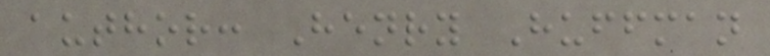author: Henry Huffman
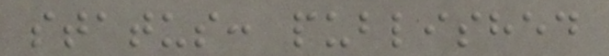status: published
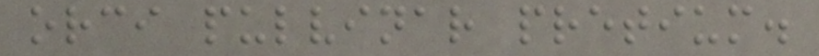orci pulvinar pretium.
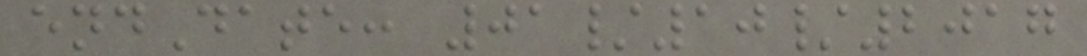endDate: 01/10/2017
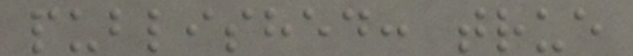published: true
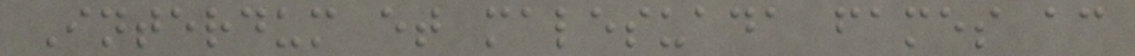Interdum et malesuada fames ac
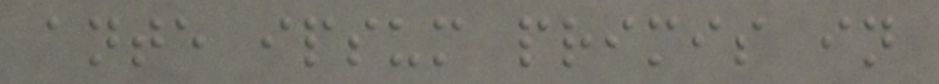ante ipsum primis in
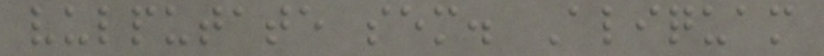vulputate sem. Aliquam
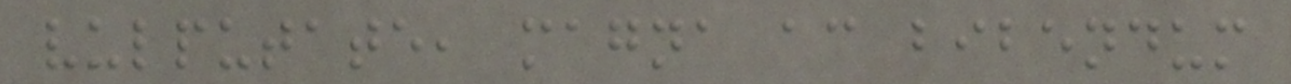vulputate, magna ac bibendum
